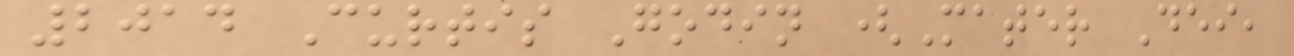2014 Curtis Godin (Mater Dei,
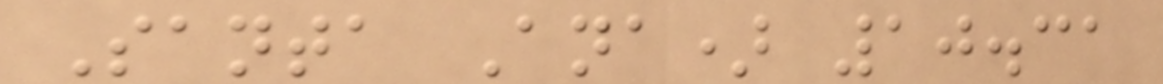Santa Ana) 10.31
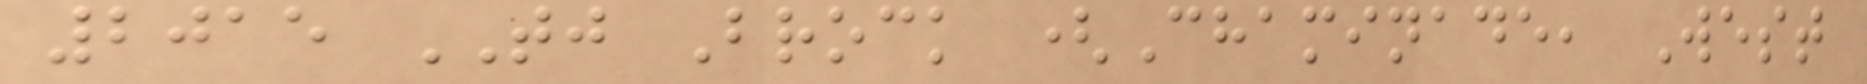2015 TJ Brock (Chaminade, West
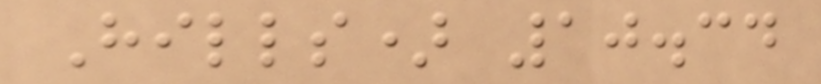Hills) 10.34
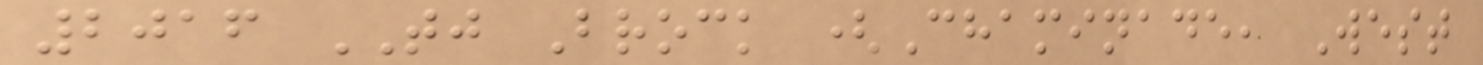2016 TJ Brock (Chaminade, West
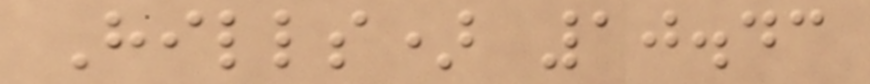Hills) 10.43
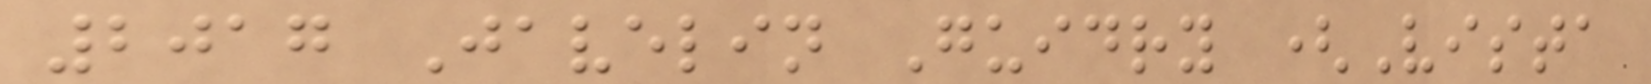2017 Javelin Guidry (Vista
